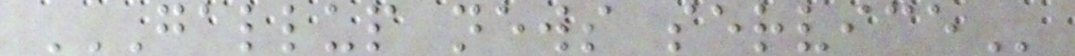GALLUP NEWS SERVICE
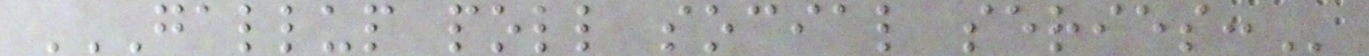GALLUP POLL SOCIAL SERIES:
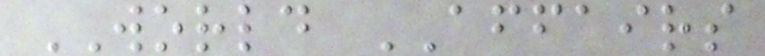WORLD AFFAIRS
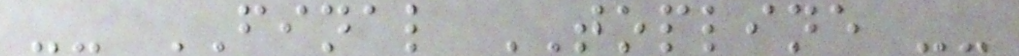-- FINAL TOPLINE --
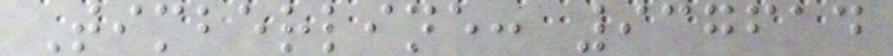Timberline: 937614
